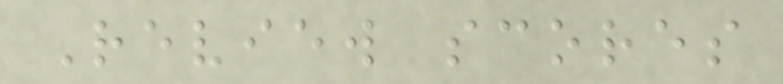Review scores
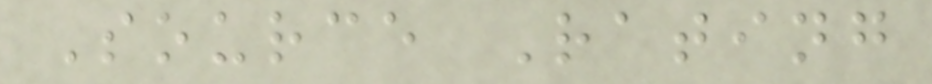Source Rating
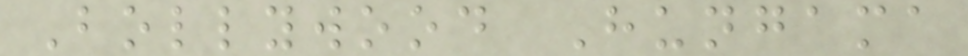Bollywood Hungama
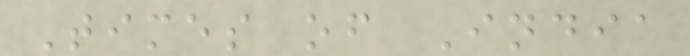Times of India
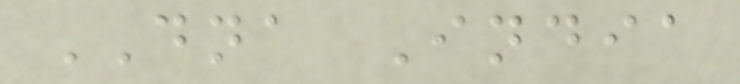DNA India
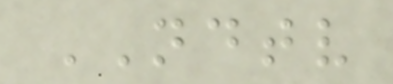NDTV
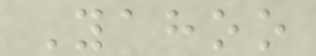Yahoo
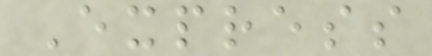Express
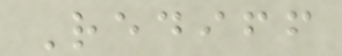Rediff
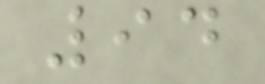94
